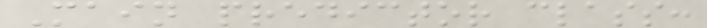Main predictor class:
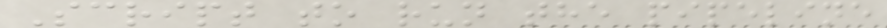Script to run the pipeline
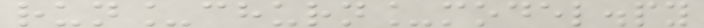run_churn_model.py
